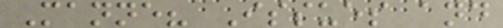Manne? Issues and
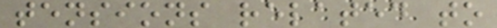tensions related to
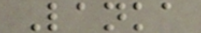Lanka
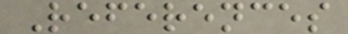References
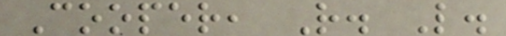Cooper, R. L.
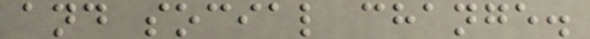and social change.
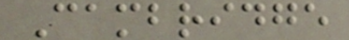Cambridge
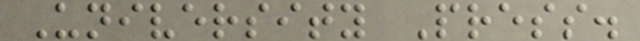University Press.
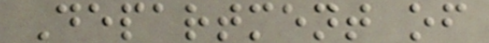Department of
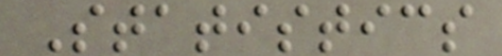Statistics
